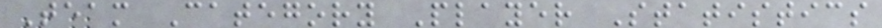Team Category Player Statistics
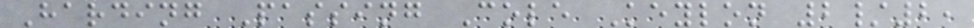Harding Passing Cole Keylon 2/2,
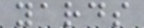yards
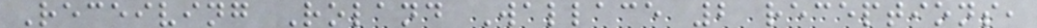Receiving Roland Wallace 2 receptions,
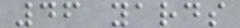46 yards
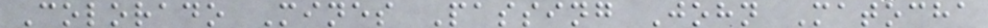Colorado Mines Passing John Matocha
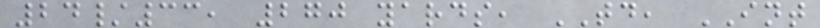24/33, 270 yards, TD, INT
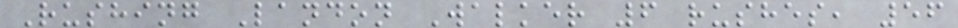Rushing Landon Walker 6 rushes, 56
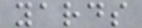yards
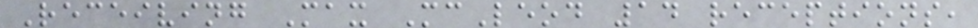Receiving Max McLeod 14 receptions,
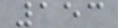153
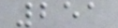251
